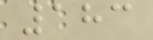183
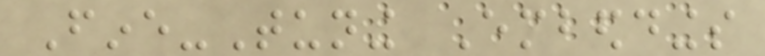Fine-Tuning Embeddings
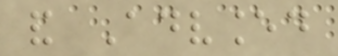and Advanced
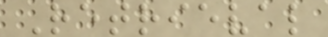Retrieval
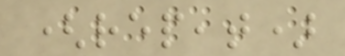(repeat)
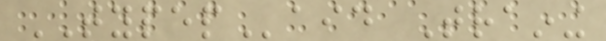TYPEPaid Training
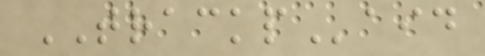TRACKPaid
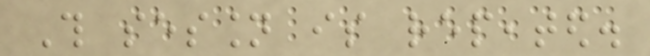This session is repeated.
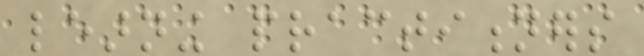learning practitioners
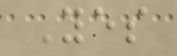Yes
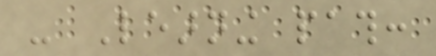- Learning path:
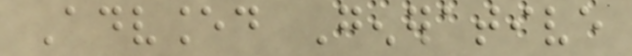Advanced Generative
